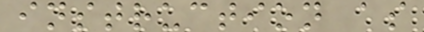instruction as
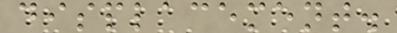displacement.
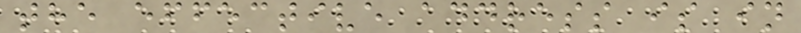the effective address is in
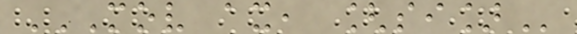MOV AX, [SI]
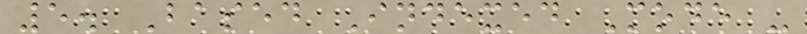5. Based Indexed Mode -
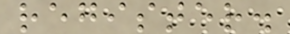register.
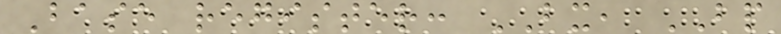Base register: BX, BP
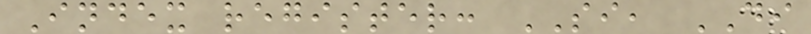Index register: SI, DI
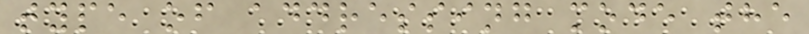type of addressing mode the
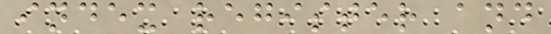index register and
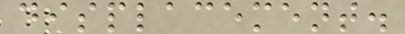displacement.
